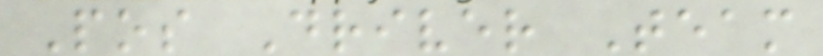Pos Driver Team
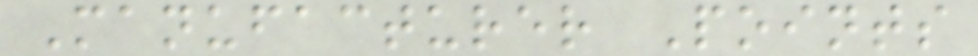Manufacturer Points
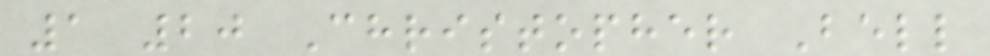1 20 Christopher Bell
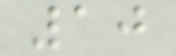10
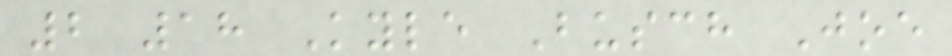2 18 Kyle Busch Joe
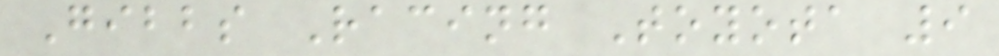Gibbs Racing Toyota 9
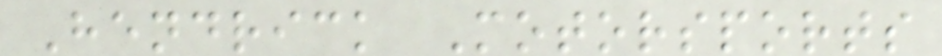Hendrick Motorsports
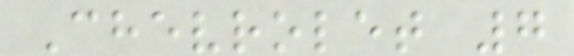Chevrolet 7
